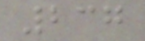237
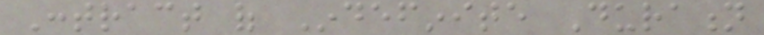Contract of Indefinite Duration
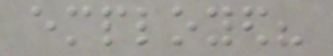employed?
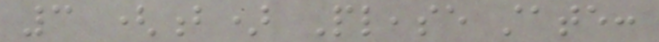3 (b) Please state:
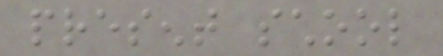present school
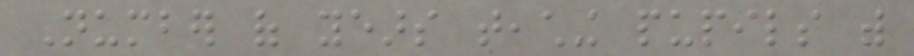Number of years teaching pupils with
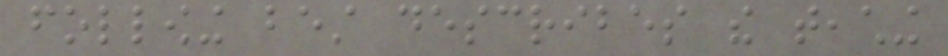following best describes the teaching
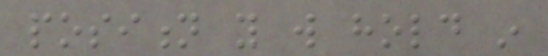position you will hold in
